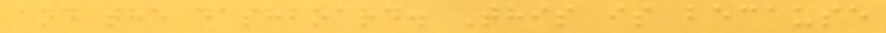and the dashboard. This is because
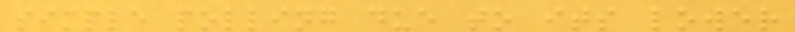simple polling due to its lower
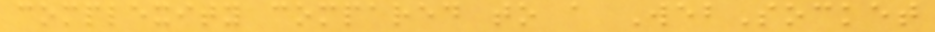complexity compared to a WebSocket
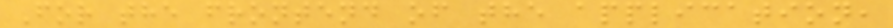For the frontend of the application,
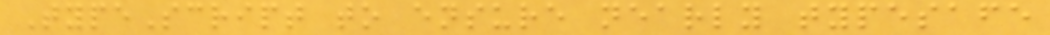TypeScript to ensure nearly typesafe
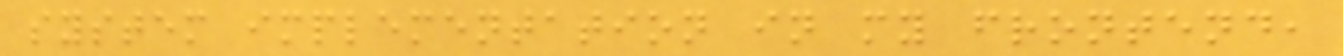system implementation in my frontend,
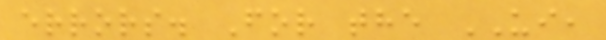errors. For the UI,
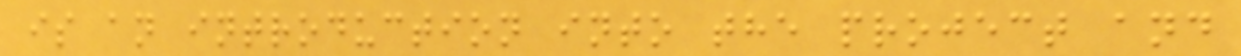is an introduction into the project and
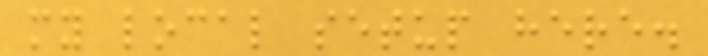my local setup here.
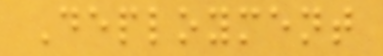Deployment
